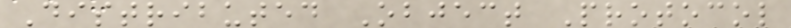Distributed Object Protocol
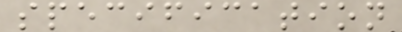specification
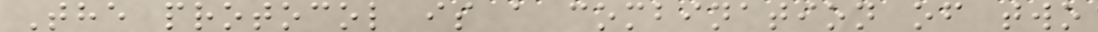The protocol is a combination of two
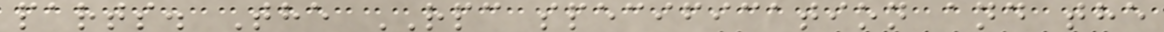parts. The RPC specification and the
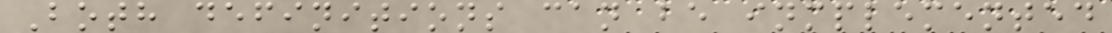Both definitions can be inmplemented
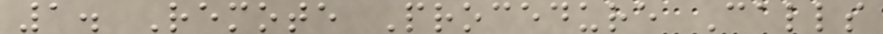1. Remote Procedure Calls
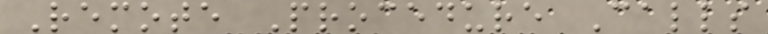Remote Procedure Calls
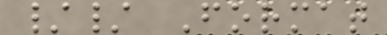// Format
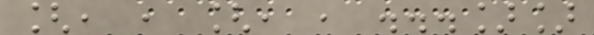[, , [, , ...]]
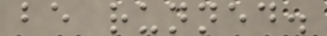be runned.
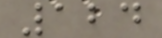124
